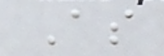As
